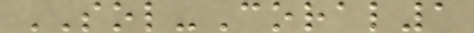SOL-Coral1
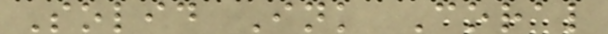Solid Ink Coral
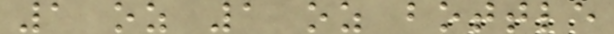1 oz 1 oz bottle
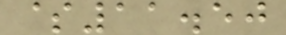$11.50
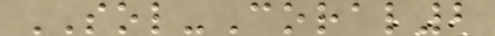SOL-Coral2
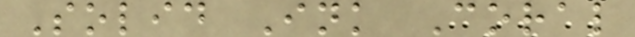Solid Ink Coral
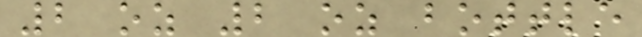2 oz 2 oz bottle
